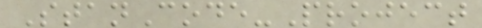StanCode-Project
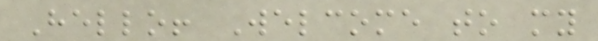Hello! Welcome to my
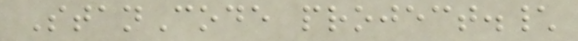StanCode project.\
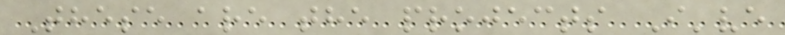These are the projects I've
